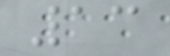13
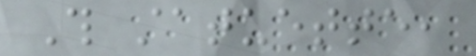This statuette,
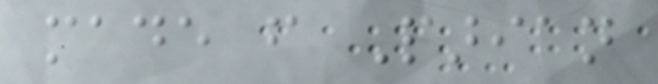made from Parian
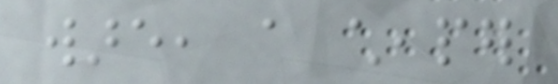ware, a cheaper
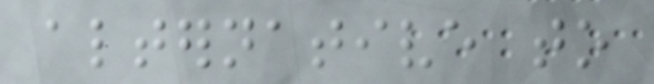alternative to
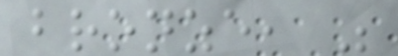bronze, was
